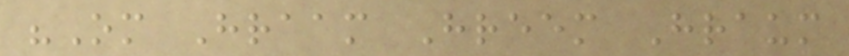"Om Hraam Hreem Hraum
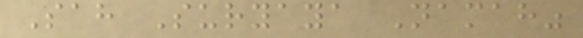Sah Suryaya Namah"
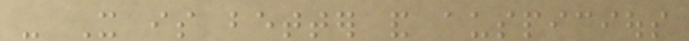- It is better and auspicious
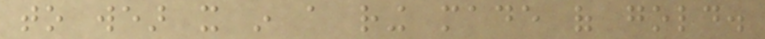to wear it in a ring made of gold.
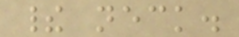their neck.
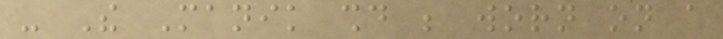- The Manik should be worn on a
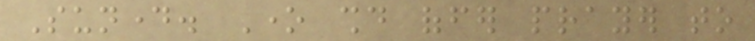Sunday. One should offer prayer to
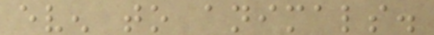even to animals.
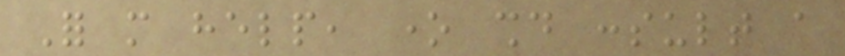For more help, one should consult a
